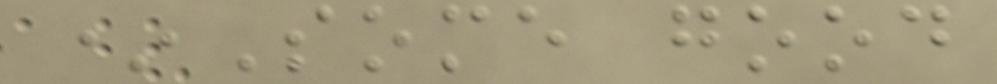*Some good
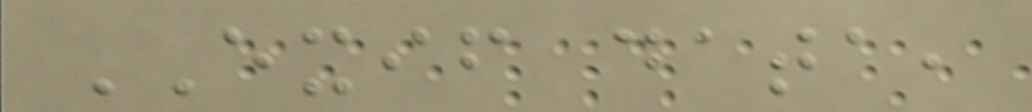EXIF data,
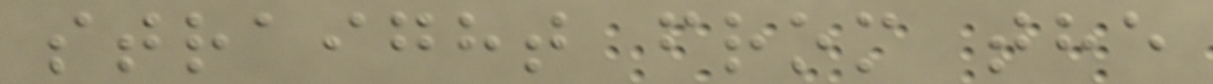straight from the
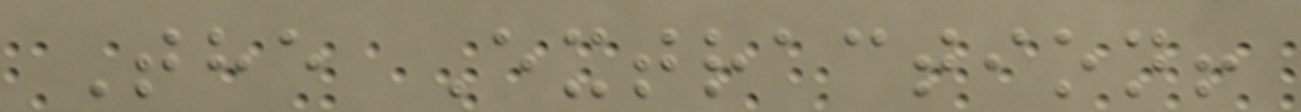The Extraction!
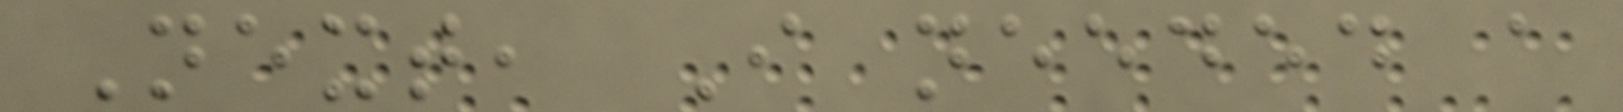Next, I needed a
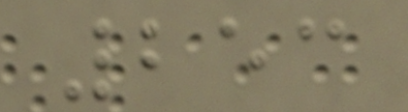253
